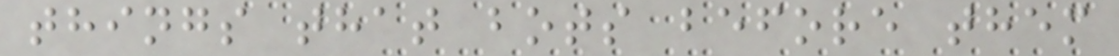things that bots before them
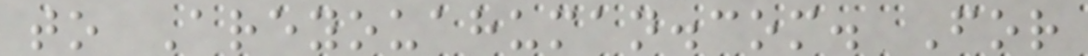to Areyouahuman.com. For
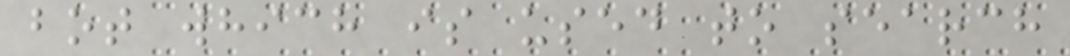bot which is used to search
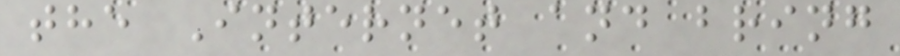the Internet and bring
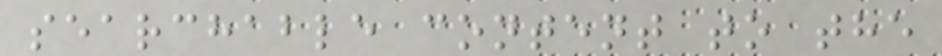searchable content to the
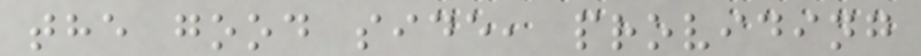the good side, providing
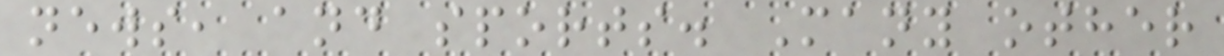news, and sports. Many other
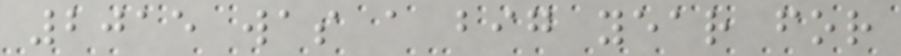2015 was a big year for
